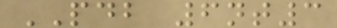PDB 6nt3
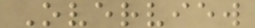Overview
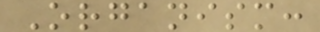Organism:
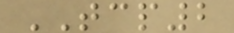TCP2
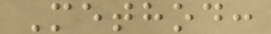Method:
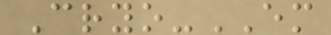Cryo-EM
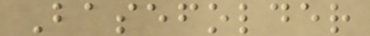Basefolder
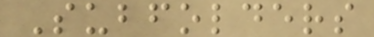Subfolders
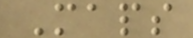Maps
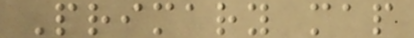Primary map
